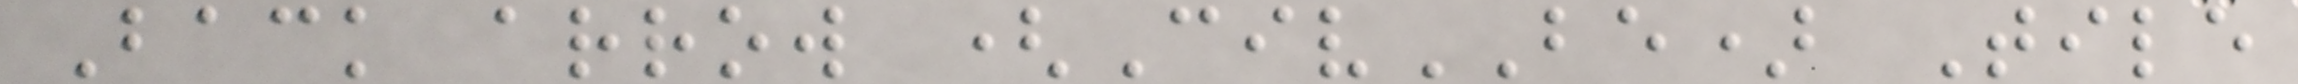Back arrow (CivBE) Tile
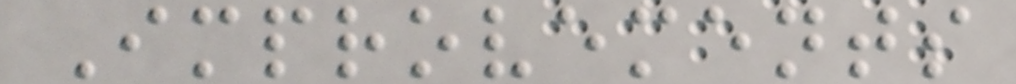Improvements
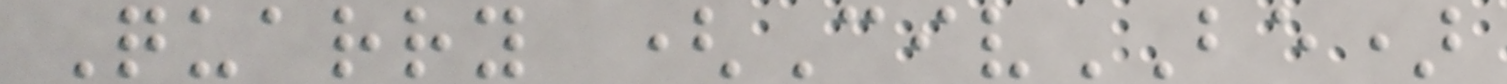Quarry (CivBE)
